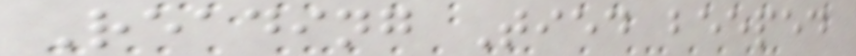Reading Tied beeped
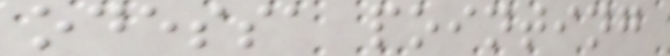odessa pointing
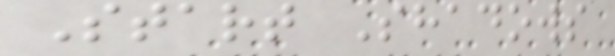Start Shadows
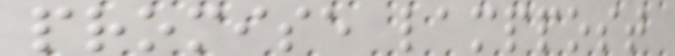promise lamppost
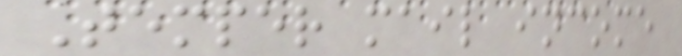Temper mail income
